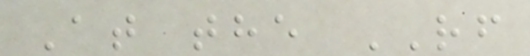At the RF
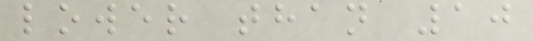lower than 10
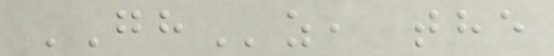GHz, the
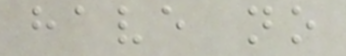have no
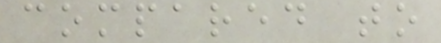compared to
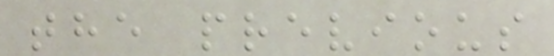the previous
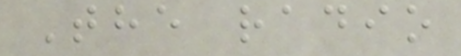The radio
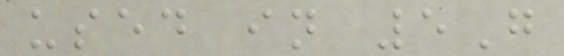used in 5G
